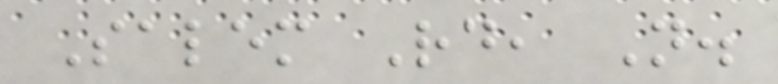Salem Rd, N.
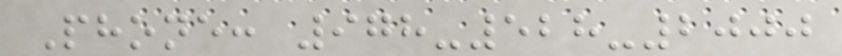Phone: 978-528-2000
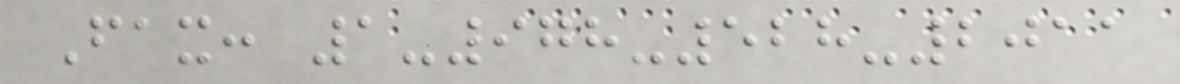Fax: 1-978-528-2011
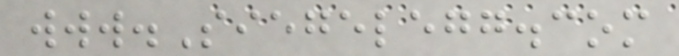www.Siegelegg.com
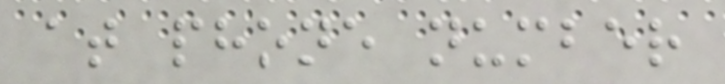at phone number
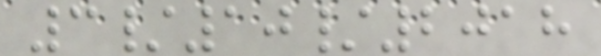3/10/2018
